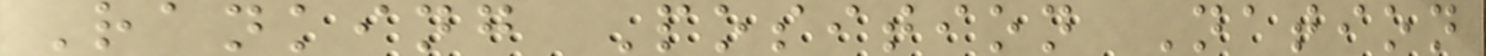Ranking Position Nation
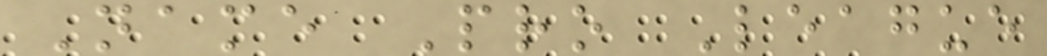Name Pro League
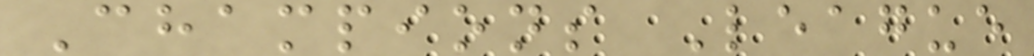Champions League
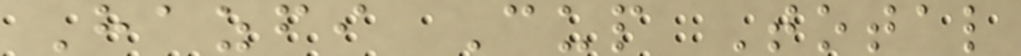Hazfi Cup Total
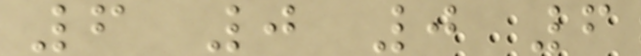6 0 0 6
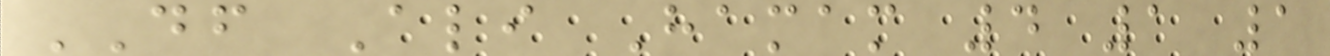DF Ali Hamam 4 1 1
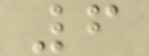6
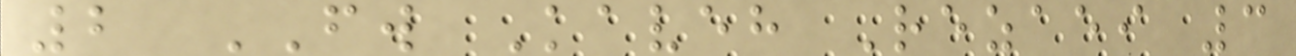2 FW Kaveh Rezaei 3
